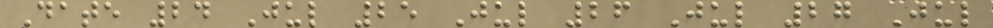Date 24 Jul 25 Jul 26 Jul 27 Jul
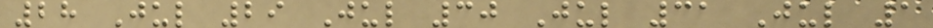28 Jul 29 Jul 30 Jul 31 Jul 1
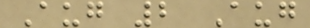Aug 2 Aug
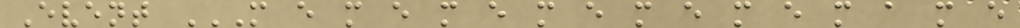Event M E M E M E M E M E M E M A M E
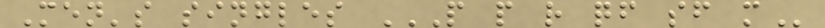Men's singles P P R QF SF M
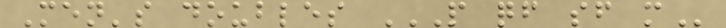Men's doubles P QF SF M
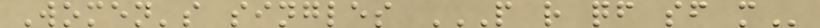Women's singles P R QF SF M
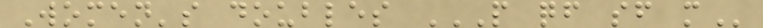Women's doubles P QF SF M
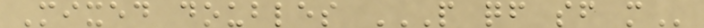Mixed doubles P QF SF M
